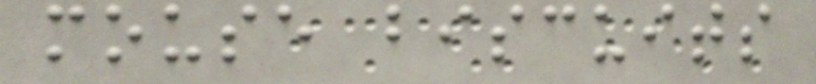mouse biscuits
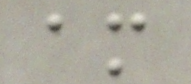am
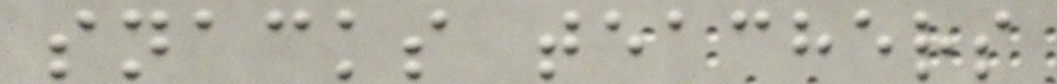snacks teachers
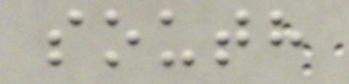south
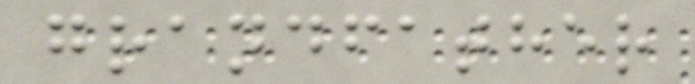grandfather
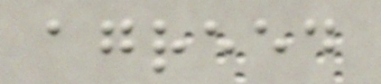agreed
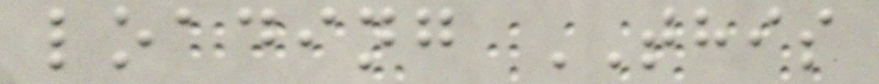loading THIS
